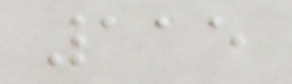115
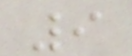9
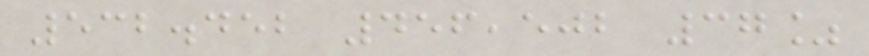532.452 456,502 37%
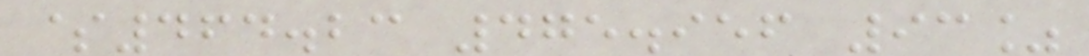$464.23 475.956 93%
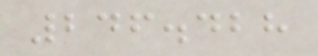246.428
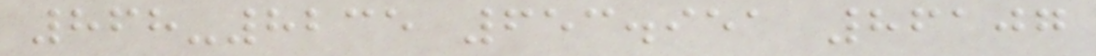868-8235 653.951 86107
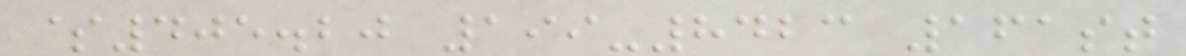$405.20 199-8423 161st
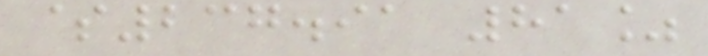$237.91 81%
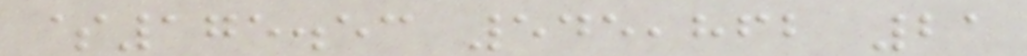$175.53 545,862 21
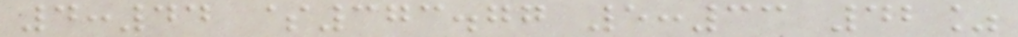4:44 $373.77 5:33 42%
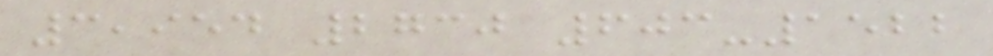3,954 2730 603-1522
